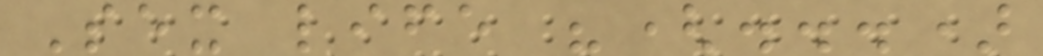Sex life "(...)
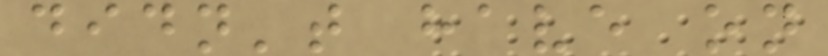didn't have on
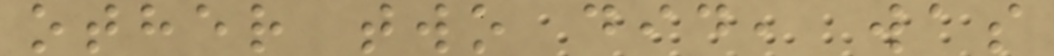other two did, was
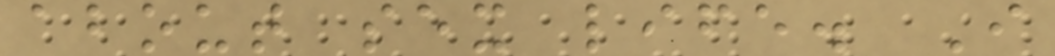about sex life. I
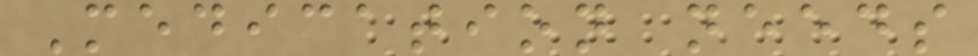Medication needs
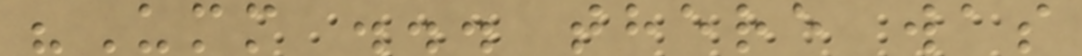"Umm ... there was
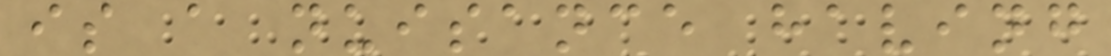is a nuisance having
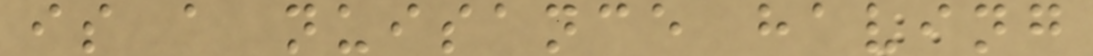is a nuisance having
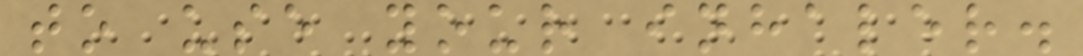to use your inhaler.
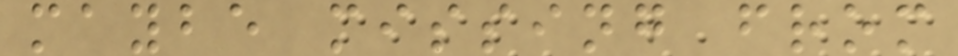maybe missing from
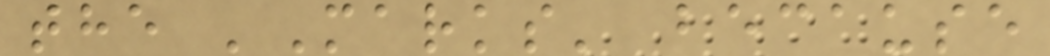the 'Marks' because
